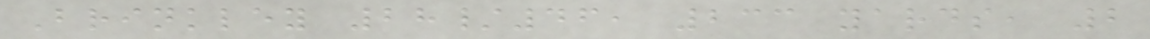Brinkley 28/46, 233 yards, 2
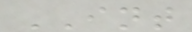INT
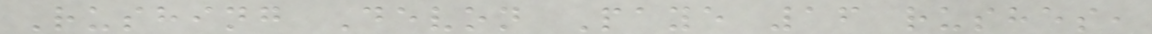Rushing Devon Paye 16 rushes,
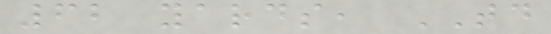62 yards, TD
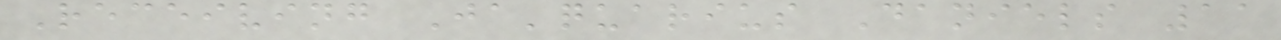Receiving Ja'quarius Daniels 11
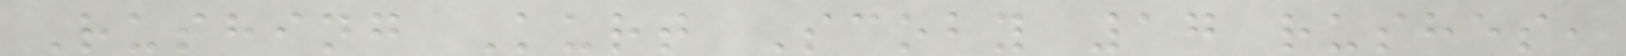Rushing Kurt Scoby 17 rushes,
